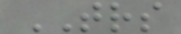TRS
